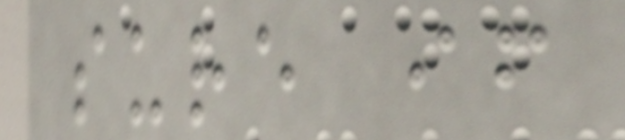sure if
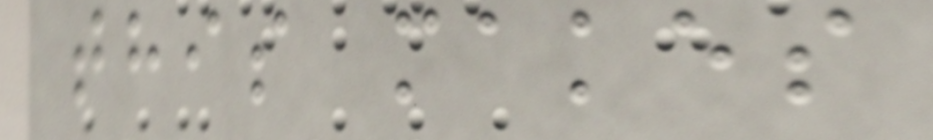this makes
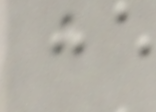a
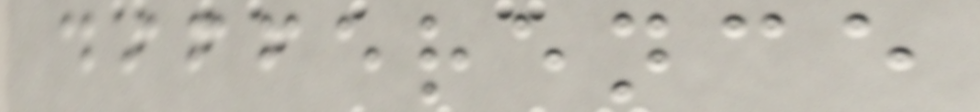difference
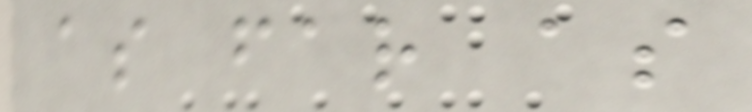as far as
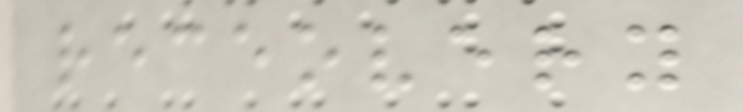receovery
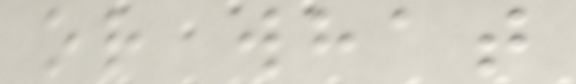or what
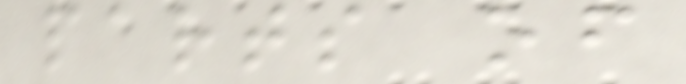parts of
